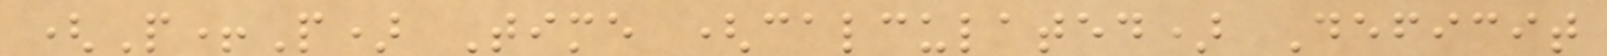(P+P) Time (calculated) Deficit
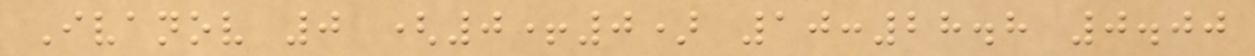Ivanov 0 (0+0) 10:28.8 0.00
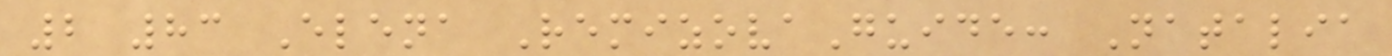2 83 Elena RemizovaGuide: Natalia
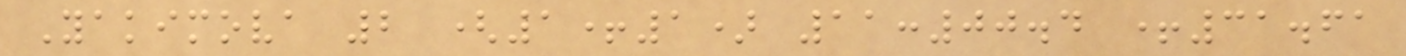Yakimova 2 (1+1) 11:00.4 +31.61
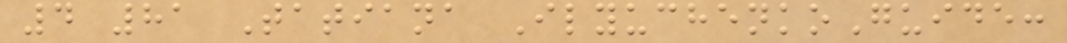4 81 Tatiana IlyuchenkoGuide:
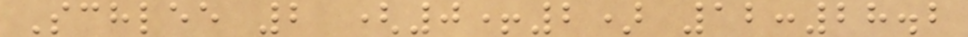Schlee 2 (0+2) 12:28.2
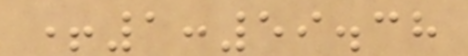+1:59.38
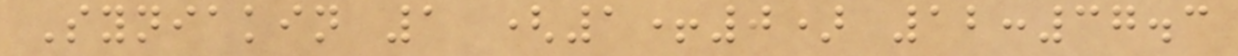Syniakin 1 (1+0) 12:37.3
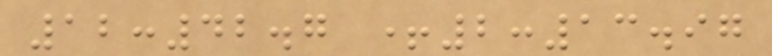12:42.7 +2:13.97
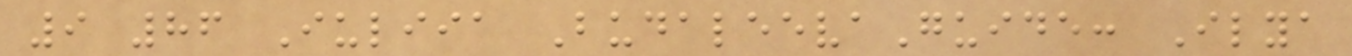9 86 Iuliia BudaleevaGuide: Ilya
